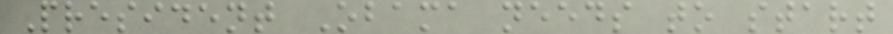President Obama needs to start
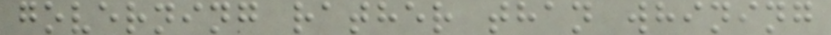governing rather than whining
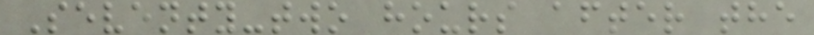Seventy-two hours after the
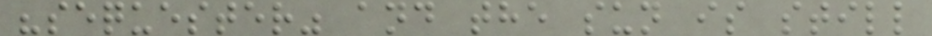"sequester" and the sun is still
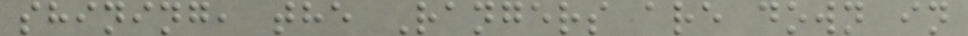shining, the Rangers are down in
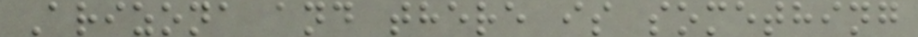Arizona and there is something
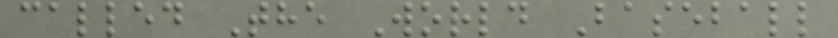called The World Baseball
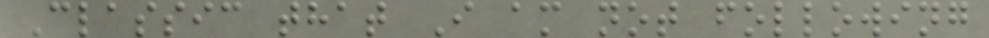Classic that I am not following
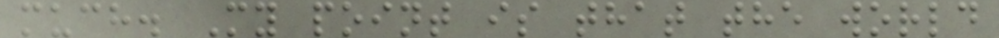much. My point is that the world
